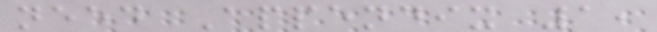need Appendix 1,
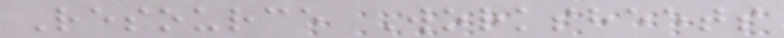Resource Worksheets
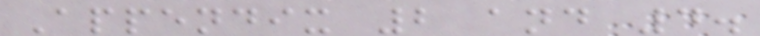Appendix 2 and 4.
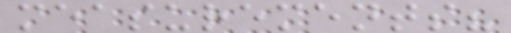measurements?
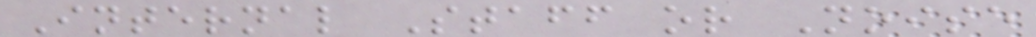Internal Staff or Noise
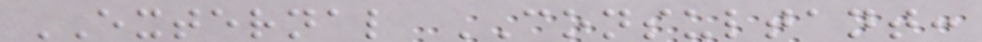EXTERNAL CONSULTANT:
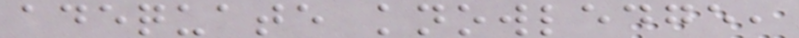adequate knowledge,
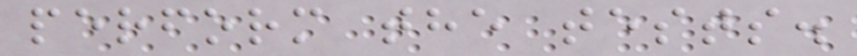perform the tests.
